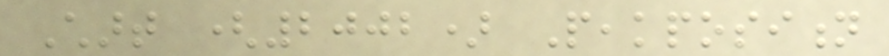Chart (2002) Peakposition
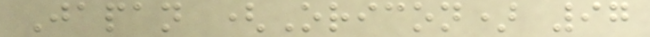Japan (Oricon) 97
